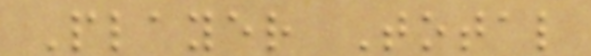Player Total
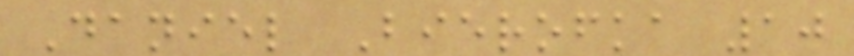Daniel Bierofka 10
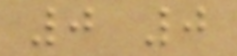0 0
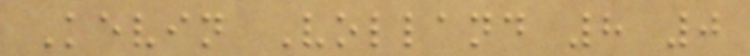Kevin Volland 8 0
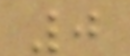0
